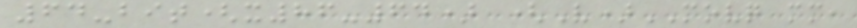64-bit(x86-64) (V)MOVQ mm,
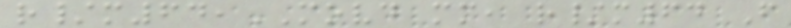r/m64,MOVD mm, r/m64 F
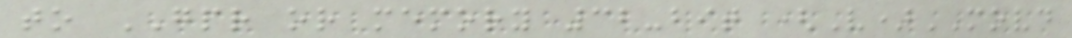to GPR or memory 32-bit (V)MOVD
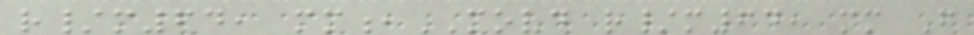r/m64, mm,MOVD r/m64, mm F
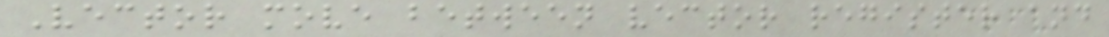Vector move between vector register and
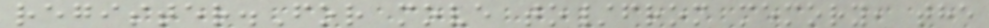register.For move to/from memory, the
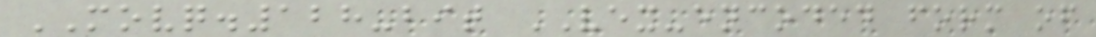MOVQ.128-bit VEX-encoded form of
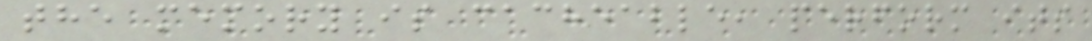the memory is cacheable, perform its
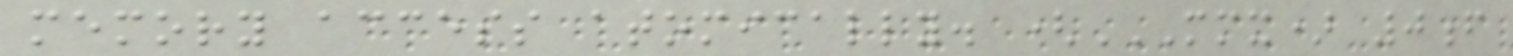memory access atomically. (MMX) 0F
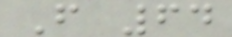F 64
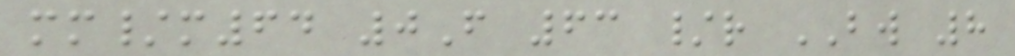mm/m64 0F 63 /r BW 8
